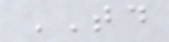TD
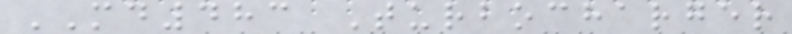MD483 Turbocharger
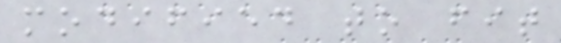modified to fit
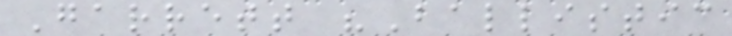Garrett "Ballistic
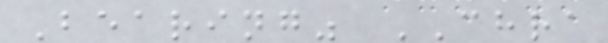Bearing" CHRA
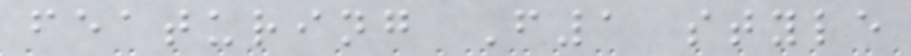featuring F1 style
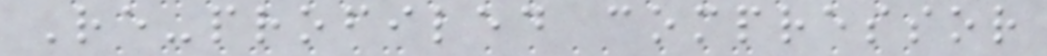Re-profiled compressor
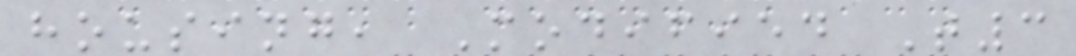housing, Modified T3
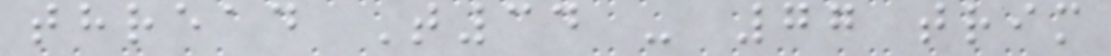thread T34 - 77 trim
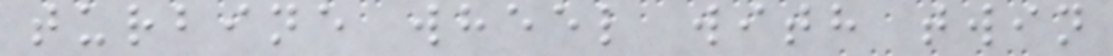turbine wheel with twin
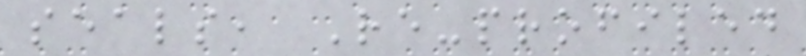seals, Re-profiled
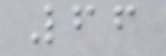66
